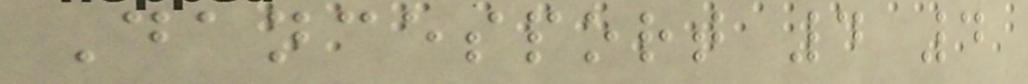Dancesport 4 4
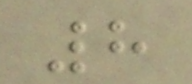8
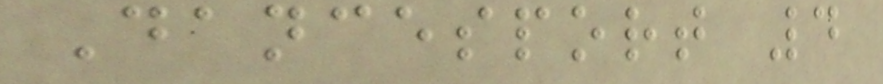Dancesport 4
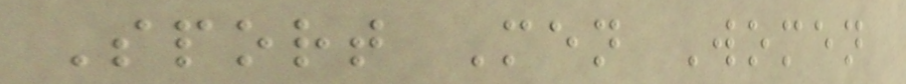Sport Men Women
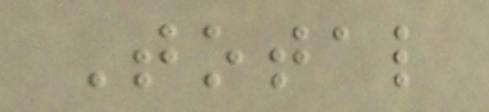Total
